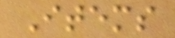Items
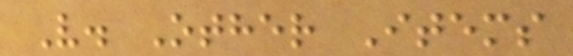V. Other Items
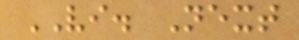VI. Next
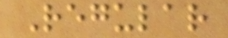Regular
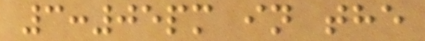3:05pm in the
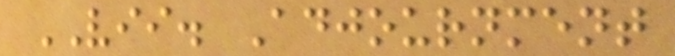VII. Adjournment
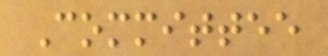Committee
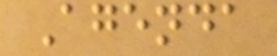Agenda
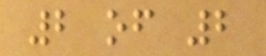2 of 2
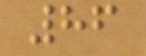86
